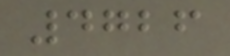4726
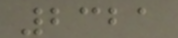2321
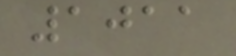1011
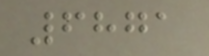6871
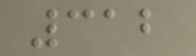312
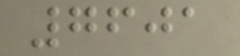7601
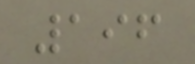196
